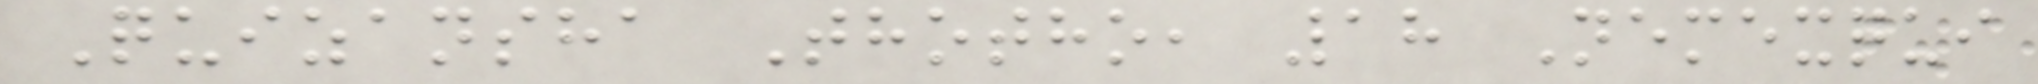Quizansha Thotho, 18 Nemexqui
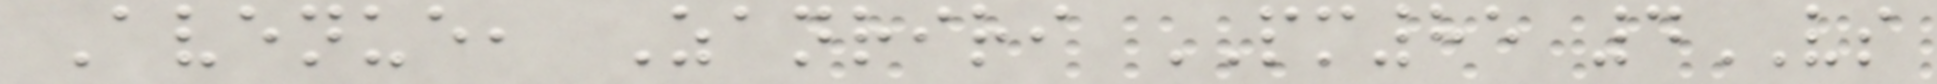Avenue, Zanriri PM85 4VS
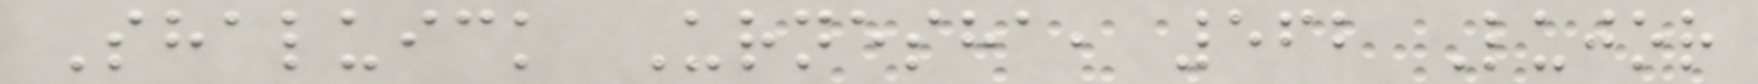Shaluick Urnesha, 562 Lujor
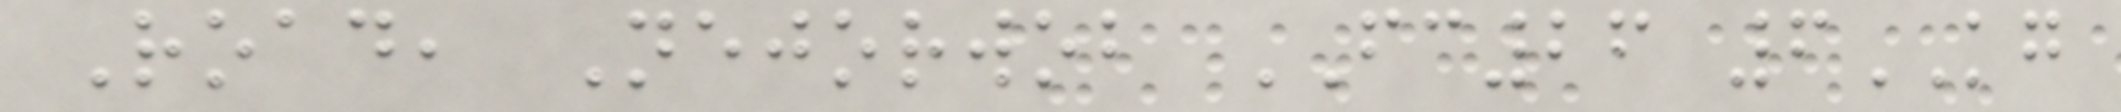Road, Nejorwob FC26 6KG
